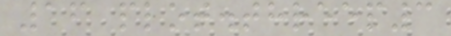16 plot.threep3
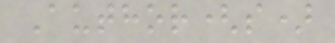Author(s)
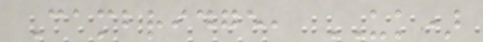Cambridge, UK)
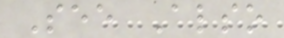See Also
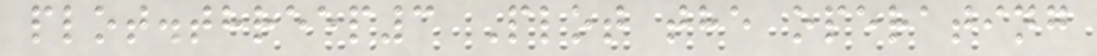plot.threep3 Plot the operating
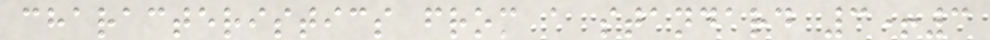characteristics from a standard 3+3
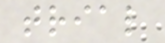trial
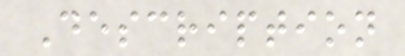Description
